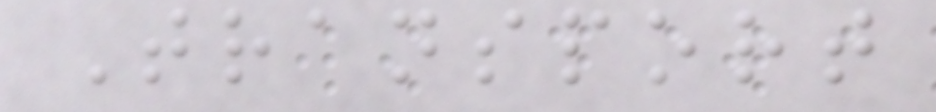Transport
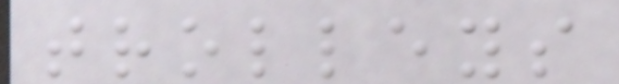trolleys
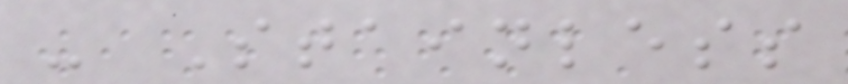- Stainless
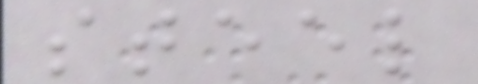steel
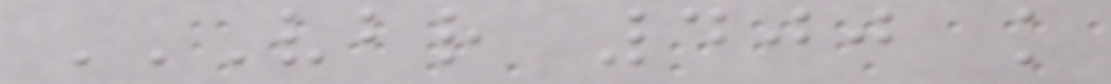VBR 400 K
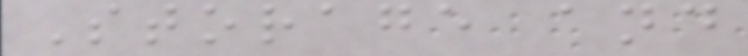Storage and
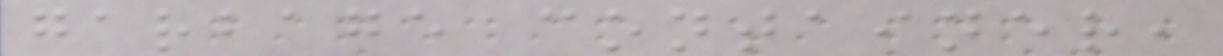garbage container,
